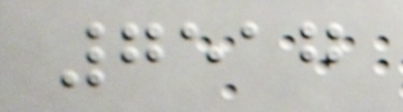7517
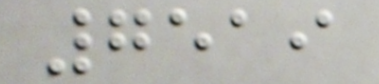7519
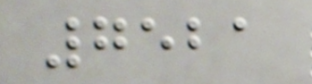7521
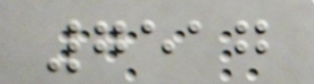7517
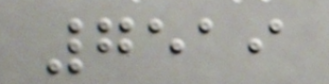7519
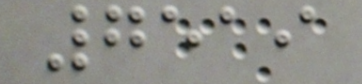7519
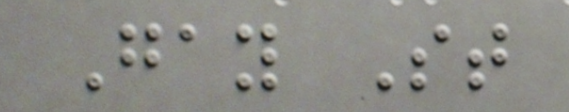Gay St
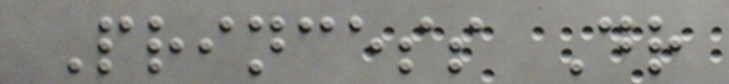Princess Dr
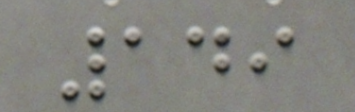149
